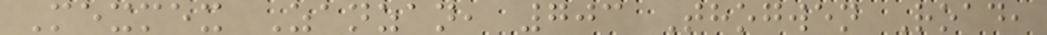Mexmex Zanzan, 703 Thogwen Road,
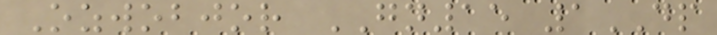Ozwobjor GN15 1DP
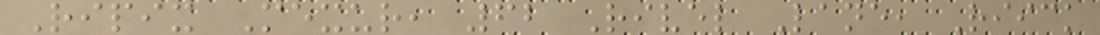Ripix Mexur, 62 Rivel Lane, Riick
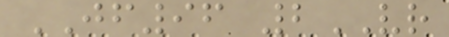JF96 2VR
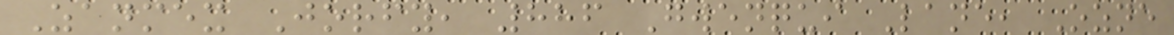Zanmex Jorfy, 886 Gwenqui Lane, Ozne
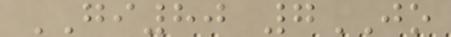GI80 7JO
